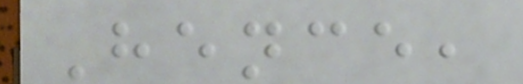Hence,
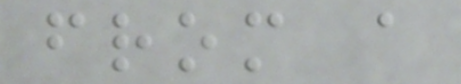from a
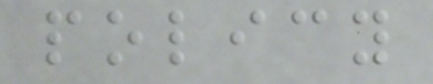policy
